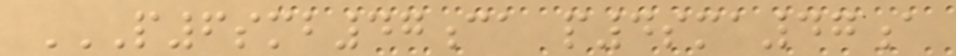P6SMB47CA P4SMA47A
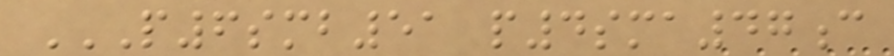P6SMB51 P4SMA47C
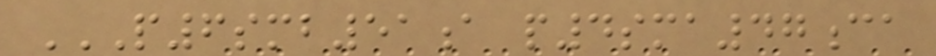P6SMB51A P4SMA47CA
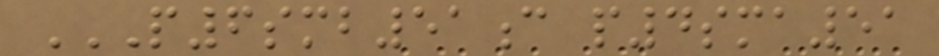P6SMB51C P4SMA51
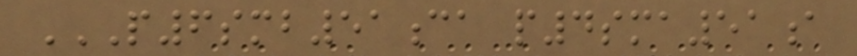P6SMB51CA P4SMA51A
